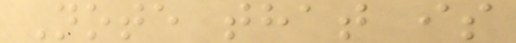Note that is
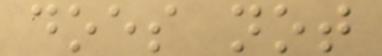does not
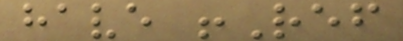have !Ref
